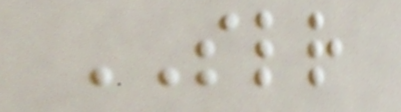SLR
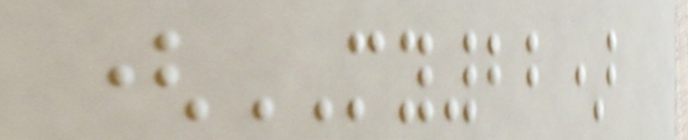(MY22)
